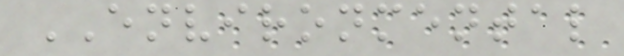ENVIRONMENTAL
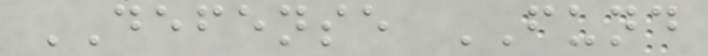DEFENSE FUND
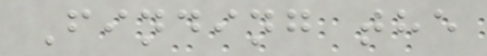Finding the
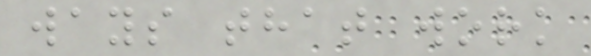ways that work
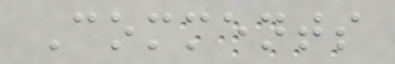Comments
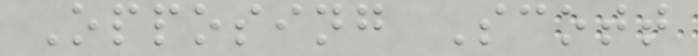Opposing Scott
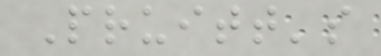Pruitt's
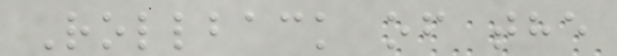Rollback of the
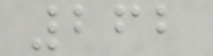262
